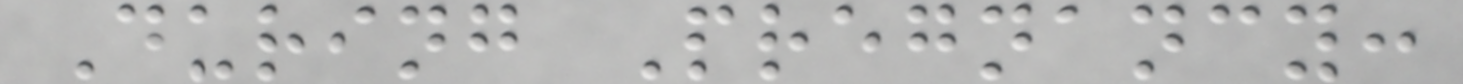During Pregnancy:
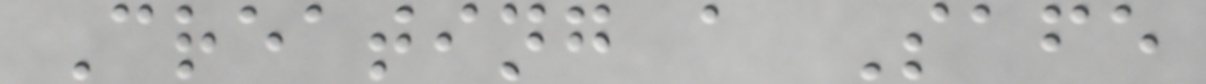Creating a Safe
